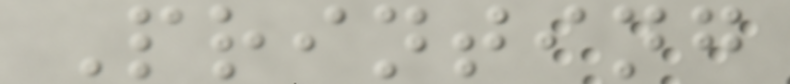Printing
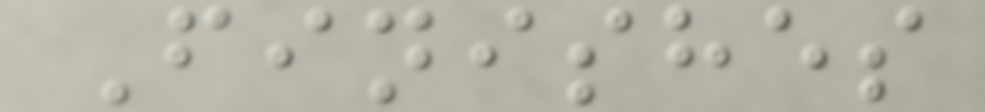Finishes
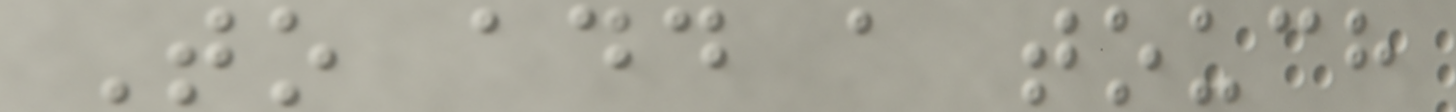To add a touch
